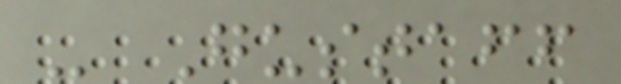- Gustaff
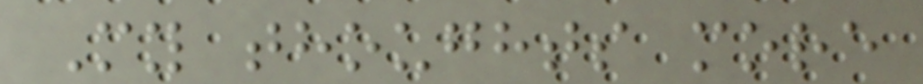My thoughts more
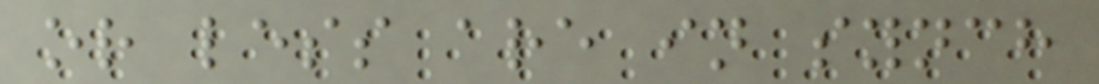or less are in synch
